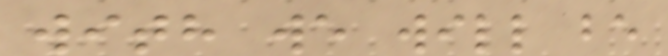with we will be
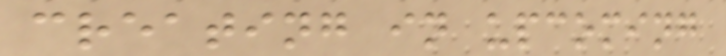creating in upcoming
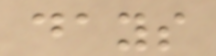days
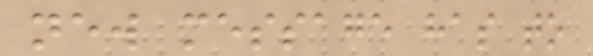new message has to
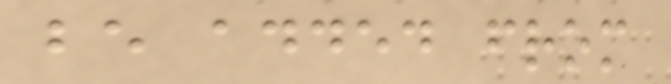be added from
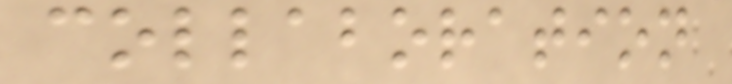collaboration
